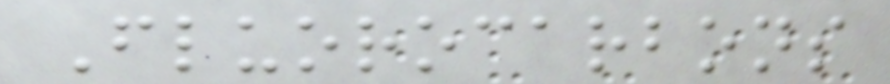Fluorocarbons
